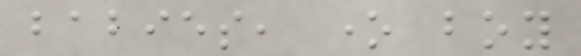babies, one boy
